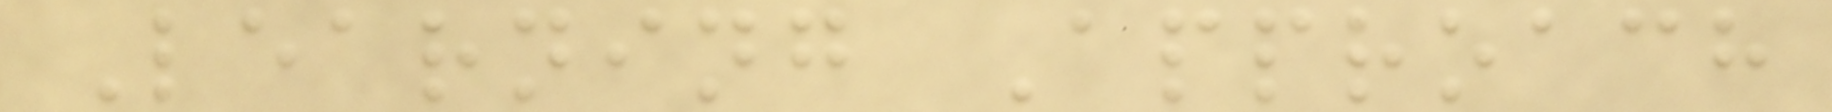Learning Approach
